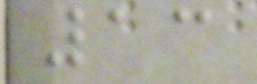13
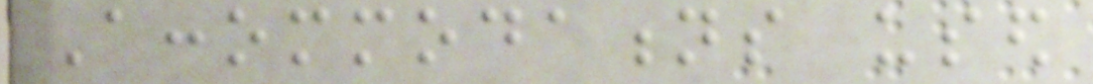Accommodations used
